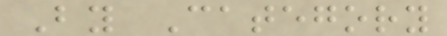By Category
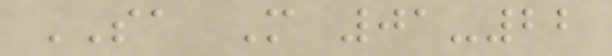SA M 01-22
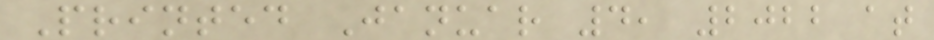Printed Januar 4, 2022 at
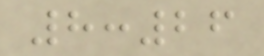8:26
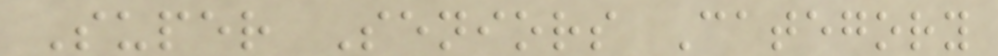Super Seniors Category
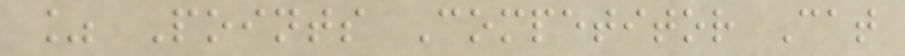% Points Competitor Cat
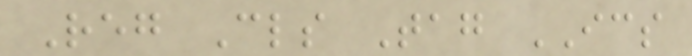Reg Cls Tag ICS
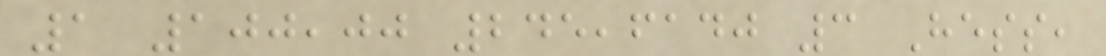1 100,00 245,6140 3 Hess,
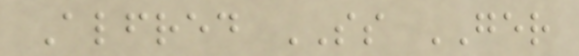Alfred SS GER
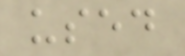used
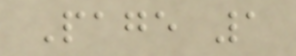Page 1
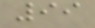99
